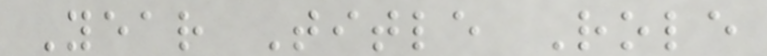Year Title Role
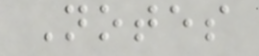Notes
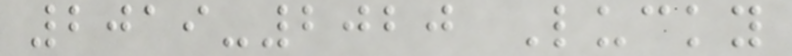2019-2020 Lucky
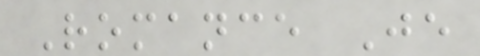Romance Je
